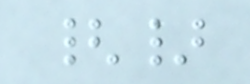{}
